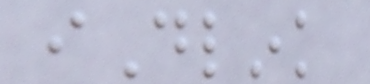iDlink
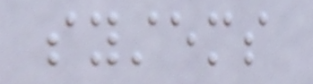systems
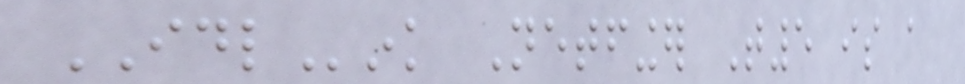IDLink Netfinger T5 is a
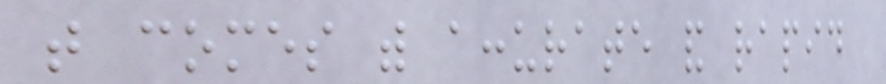that comes with accurate and rapid
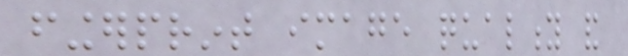fingerprint image quality and
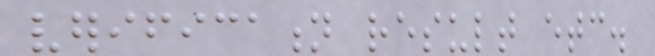verification result etc.
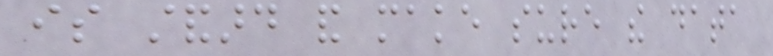is standard and make sure the data
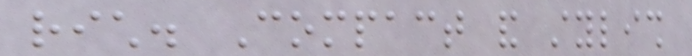rich. Compact and stylish
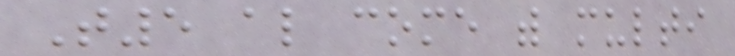T5 also come with multi
